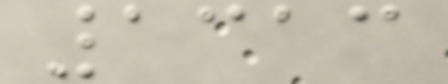1313
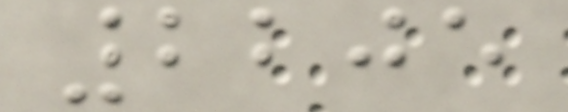2205
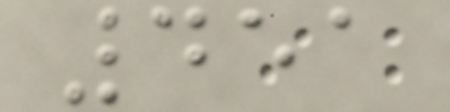451
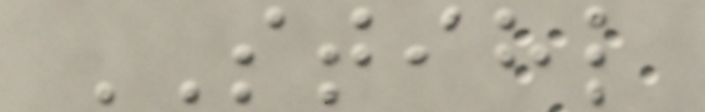STIHL
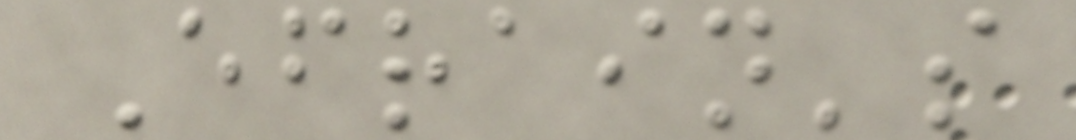Efrain's
